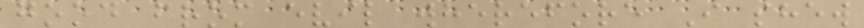good from evil wherefore I shew
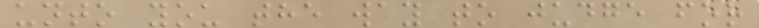unto you the way to judge for
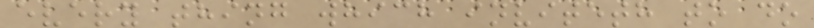every thing which inviteth to do
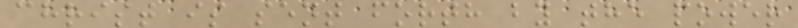christ is sent forth by the power
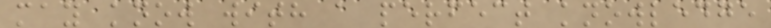may know with a perfect knowledge
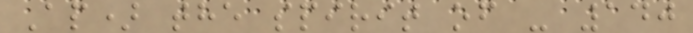Ap) the spirit of - 140
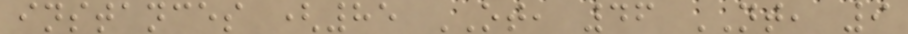instances (85 OT, 46 NT, 9
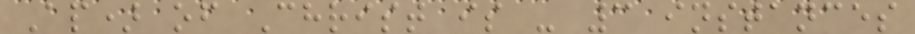Ap) of Christ is - 3 instances
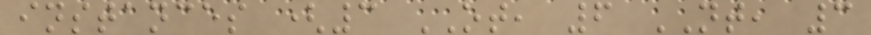instances (3 OT, 6 NT, 3
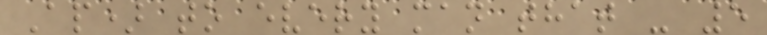Ap) to every man that - 5
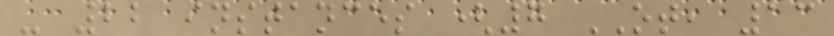- 22 instances (7 OT, 13
